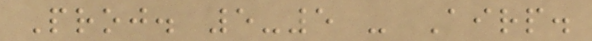Proj. 5-5 - Airp.
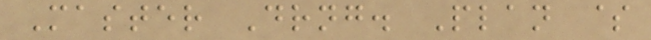Master Drng. Plan $
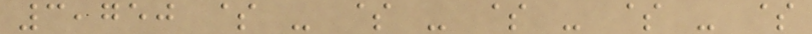3,750 $ - $ - $ - $ - $
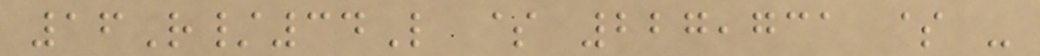16R/34L $ 227,731 $ -
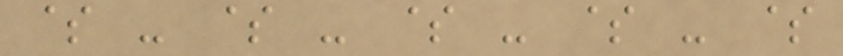$ - $ - $ - $ - $
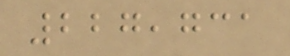227,731
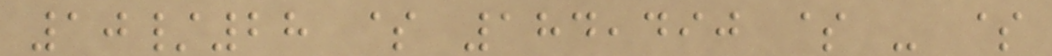10/28 $ 184,490 $ - $
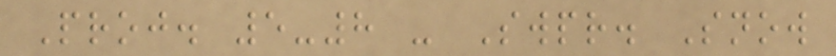Proj. 5-8 - Swpr. Snow
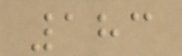183
